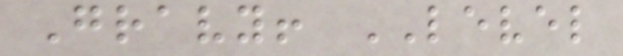Gravy! LEVEL
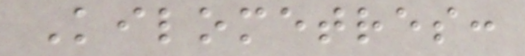Kilometres:
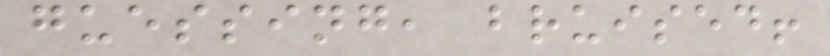guessing, bruised!
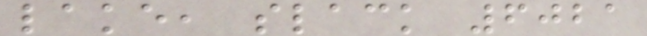lake, slack 6021
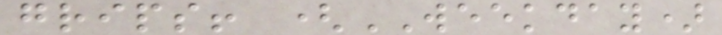grips! (WEEKDAY)
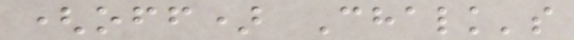(off) Chalk's
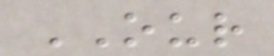OUR
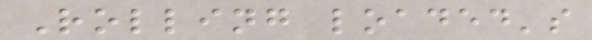Rolling loaded's
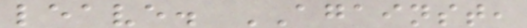leave. AGAINST,
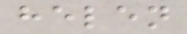helen
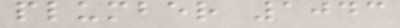plumber 1043
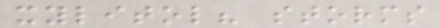xylitol? storms
